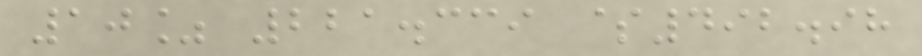10% 221.339 $492.98
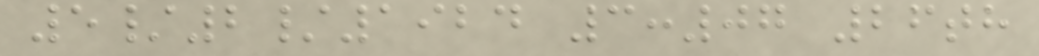5/2/1924 3:07 26th
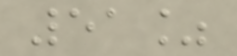51%
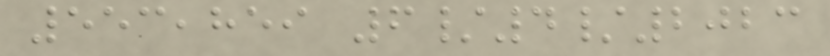553,859 6/4/2023
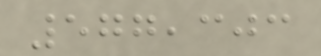577,303
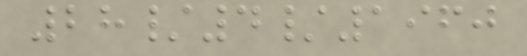28/4/1960
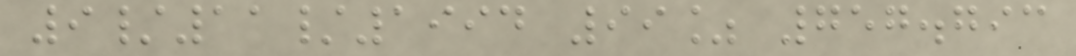9/11/1994 99% 757.793
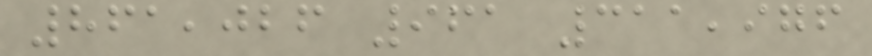861,026 961 311,976
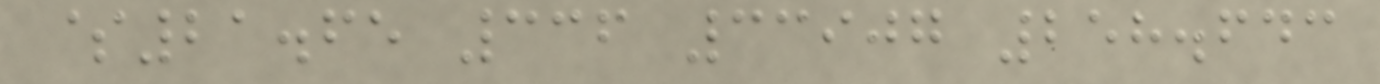$21.65 336 33907 258.643
